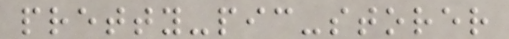pretty-pic-storer
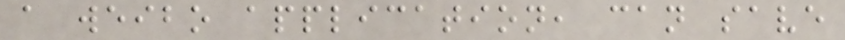a weibo application, can save
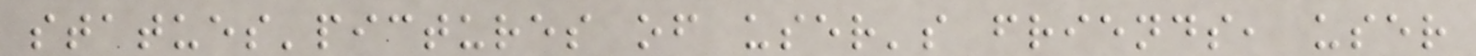statues'pictures of user's friends, user
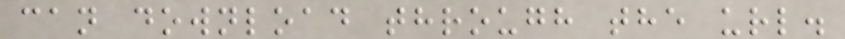can download through the url.
